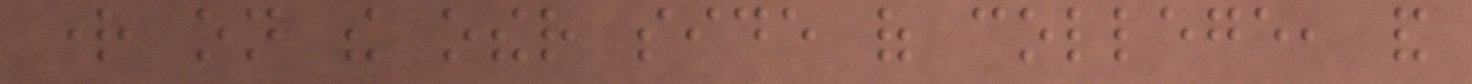right on the other side of college, and
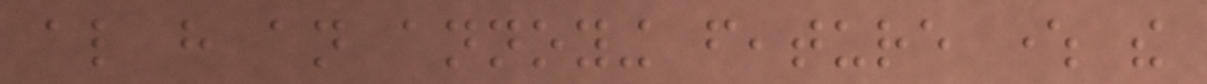also have an annoying feature where the
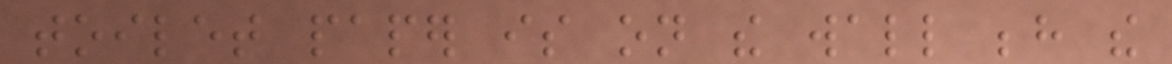toilet paper is on the wall behind the
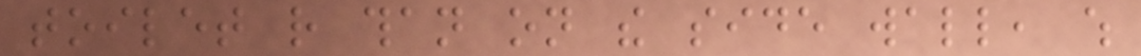toilet rather than on the side wall, which
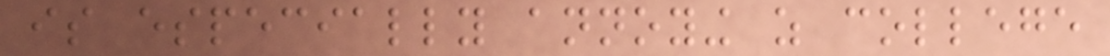is especially annoying as college
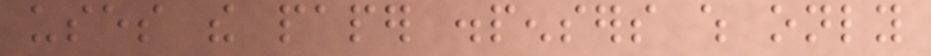uses the paper dispensers which only
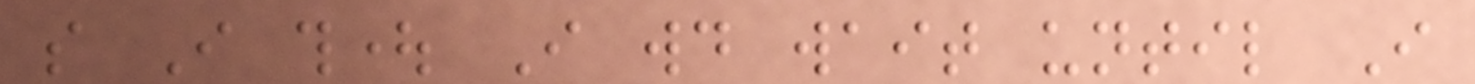so I thought I would wait until I
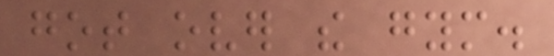got over the gym.
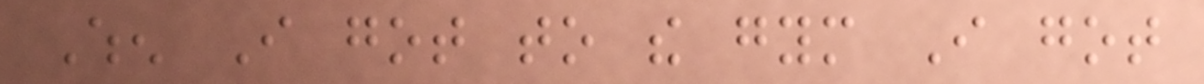When I got to the gym I got
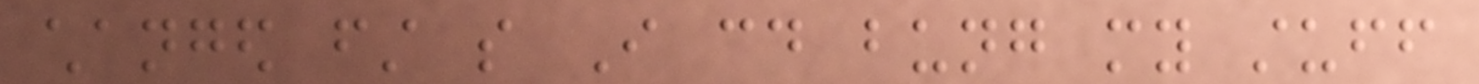changed first so I could bung my stuff
